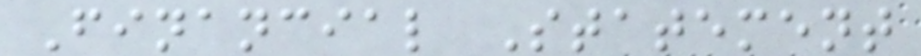Financial Statement
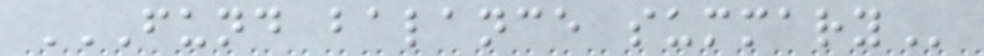FUND BALANCE SUMMARY
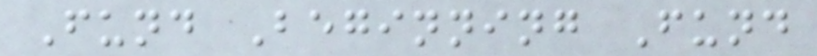Fund Beginning Fund
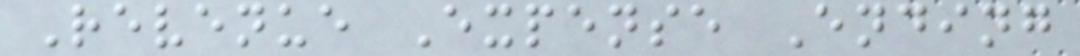Revenue Expense Ending
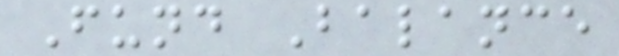Fund Balance
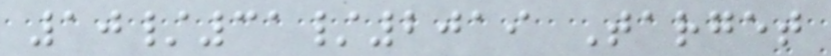10/31/2019 Target
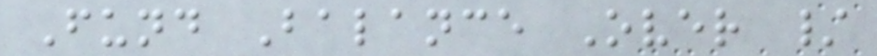Fund Balance Over /
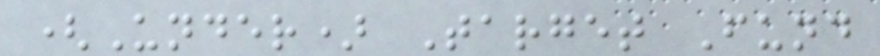(Under) Target Fund
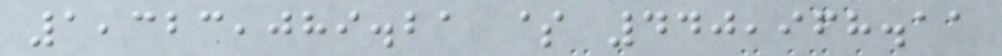1,323,089.21 $ 440,968.11
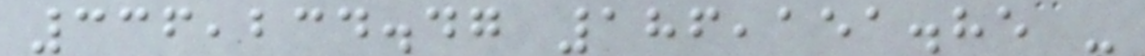336,234.47 186,151.85 -
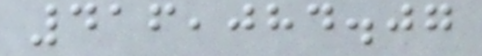416,084.07
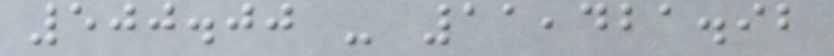500.00 - 11,421.92
